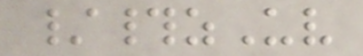/#zUv
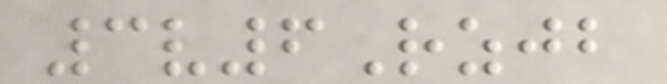3v6Rzjb
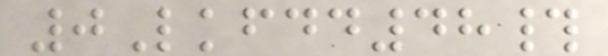0Lkfdd48#
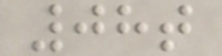08t
